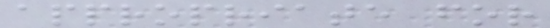appropriate for
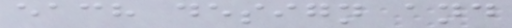each design and
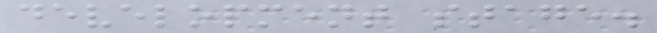development stage.
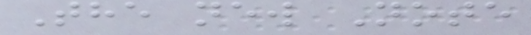The new Note
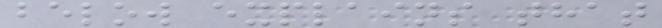below explains that
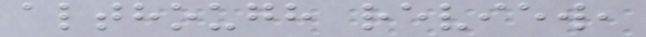although review,
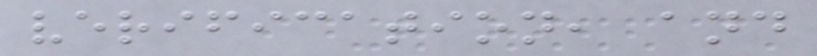verification, and
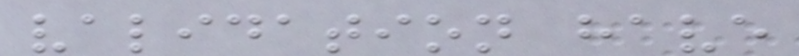validation have
